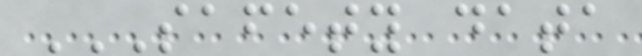SAFETY DATA
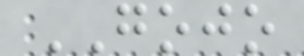GOJO
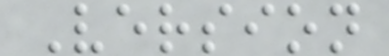Version
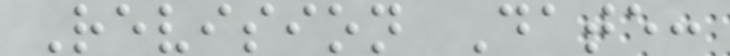Revision Date:
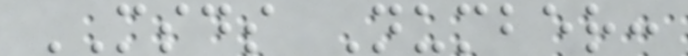MSDS Number:
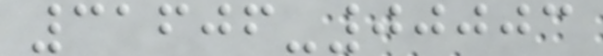31606-00003
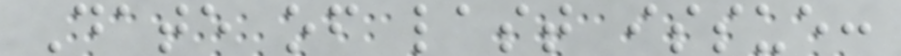Date of last issue:
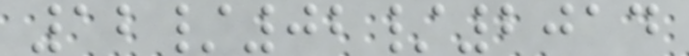12/02/2014
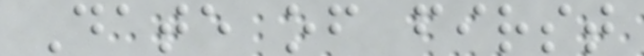Date of first
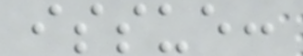issue:
